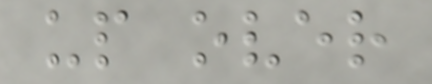up over
